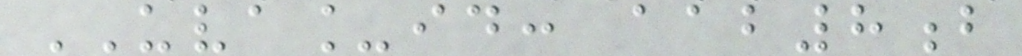UVA_id: aab8b
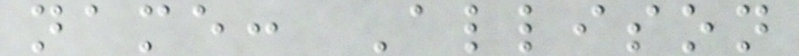name: Allison
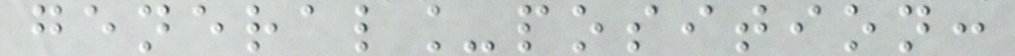general_position:
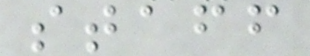staff
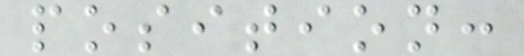position:
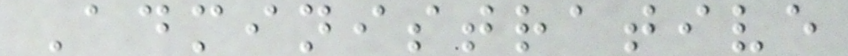Administrative
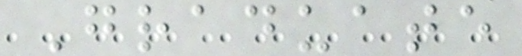Graduate
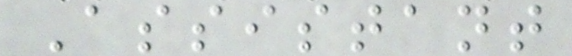Assistant
